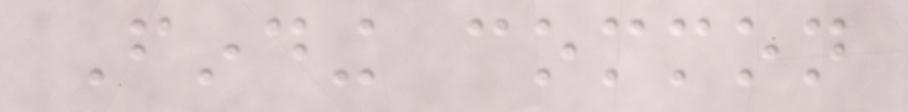Finding common
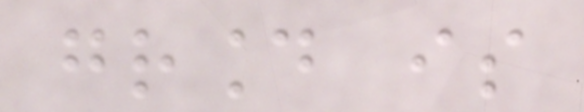ground is
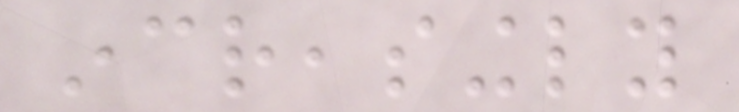increasingly
